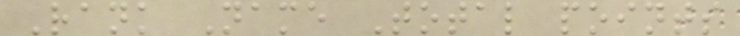Rank Name Total points
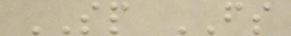SP FS
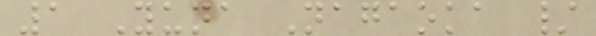1 Yuna Nagaoka /
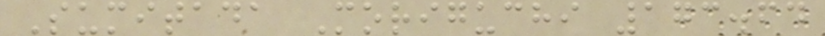Sumitada Moriguchi 173.64
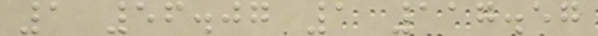1 56.07 1 117.57
